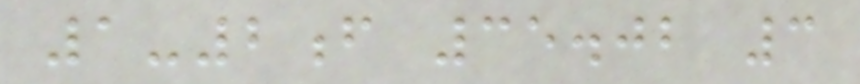1-2f 35.02 3
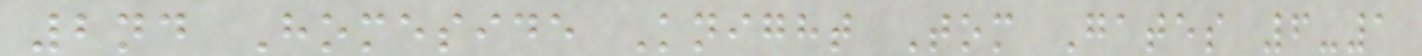2nd Homeside Knight Tom Gates 6-1
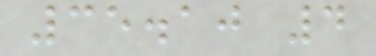35.10 4
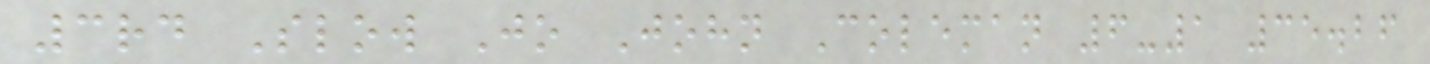3rd Slow Jo John Coleman 6-1 35.26
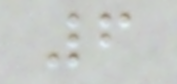6
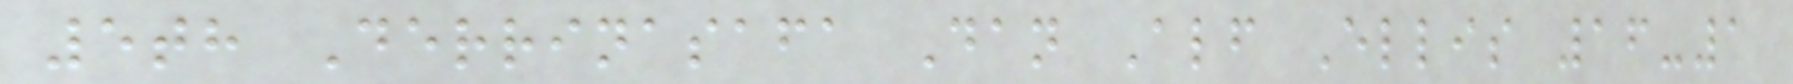5th Derrinasafa Dan Alf Ellis 16-1
